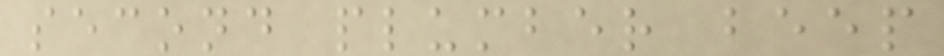second plumber beep
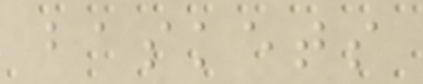baskets
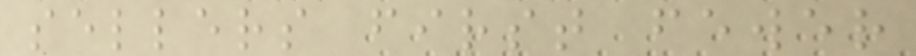sellers first fewer
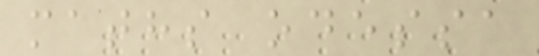maths odessa
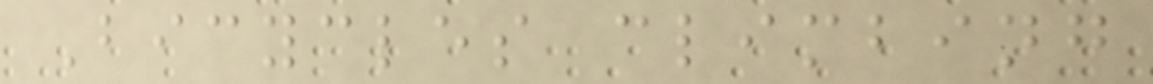Bicycles climbing
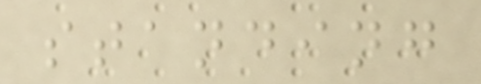standing
